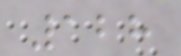128
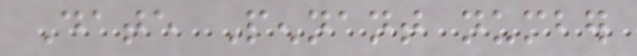Date Pennant number
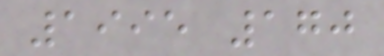1995 170
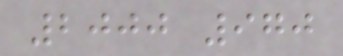2000 970
